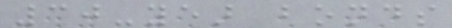30-year bonds
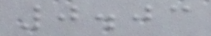0.03
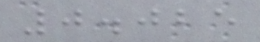0.025
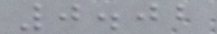0.02
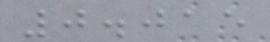0.015
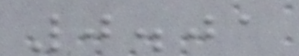0.01
